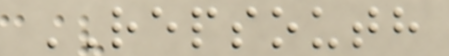REPSOUTH
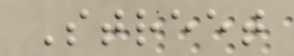Street
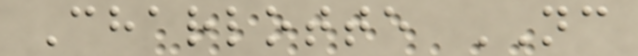Charlotte NC
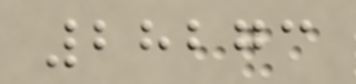28273
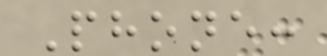Phone:
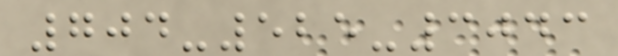704-525-3043
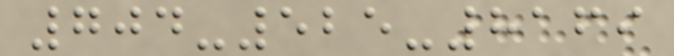704-525-8169
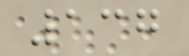137
